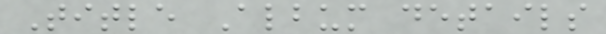Title Album details
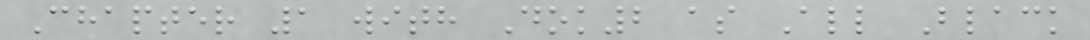Chapter 1 with Dok2 as All Black
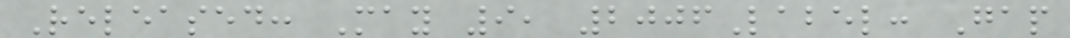Released: May 9, 2006Label: Gap
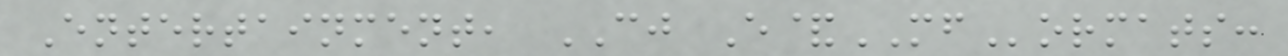Entertainment, CJ E&MFormats:
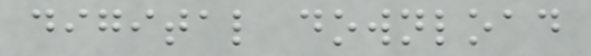digital download
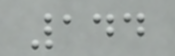144
